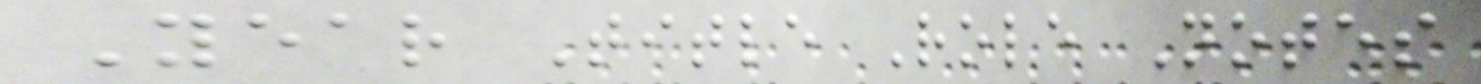Year Title Role Notes
